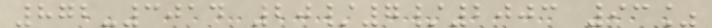872-3014 20/7/2003 93%
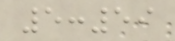5:59
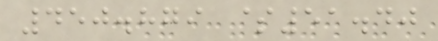450.879 $51.40
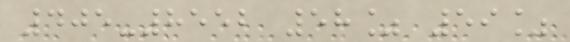405-8552 58% 59%
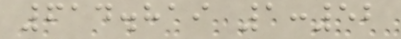614.819 1:52
